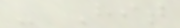- Hit
